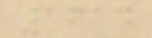1614
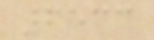6533
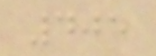405
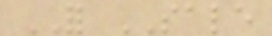FOR SALE
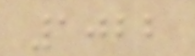1022
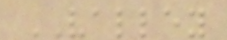VALLEY
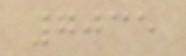7035
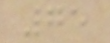75
